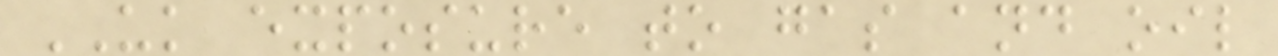UK exposure to gas and oil
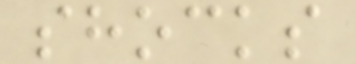shocks
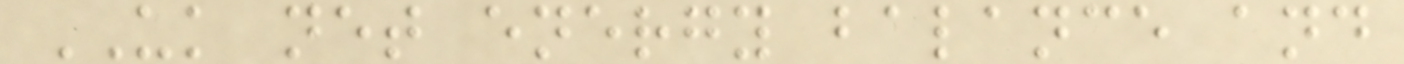UK net energy balance and
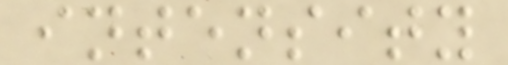intensity
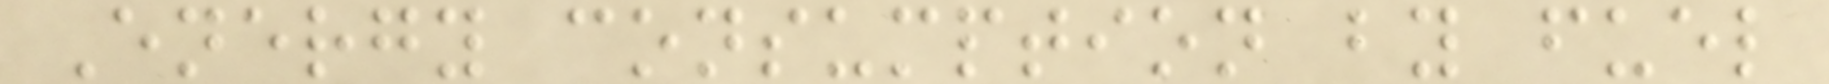Energy consumption by fuel
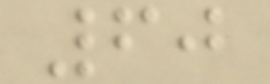60
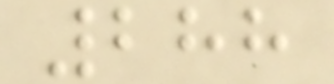288
